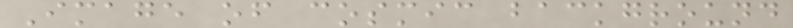Image of cosmic background
